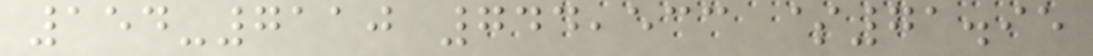154-7110 744,533 $71.95
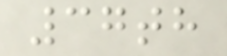37th
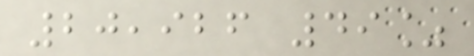20,926 49%
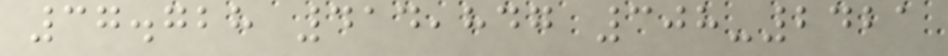37.728 414,847 308-2421
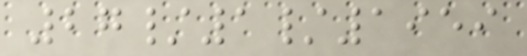27/1/1959
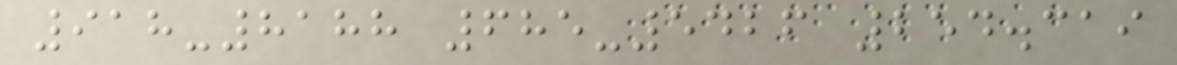918-8188 685-5426 254.319
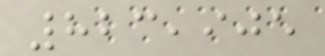823,905
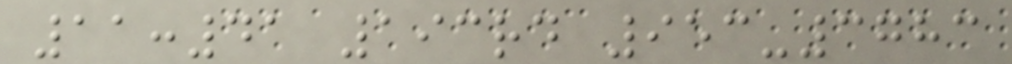11:41 193rd 953-3783
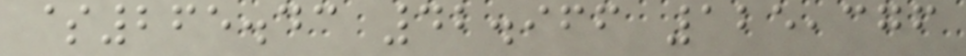$265.43 42.966 125,376
